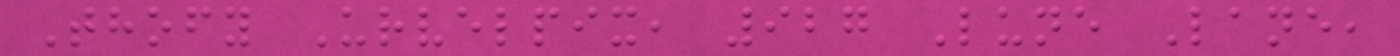Thofy Urvelpix, 927 Lune Lane,
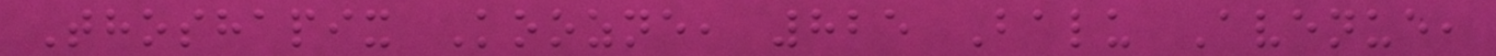Thoshapix Koozne, 825 Balu Avenue,
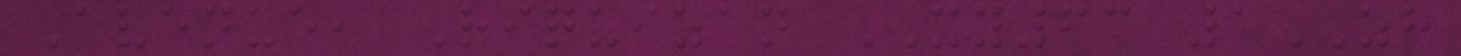Avenue, Riquizan XY63 1ZH
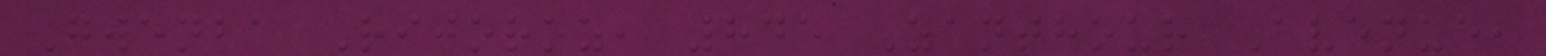Gwenba Rijoroz, 845 Zanthour Avenue,
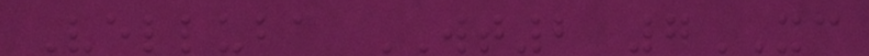Velluba WT2 7XC
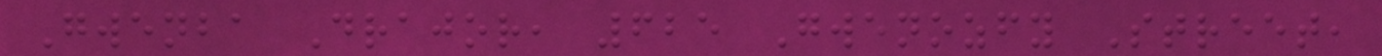Gwenba Drajor, 625 Gwenozfy Street,
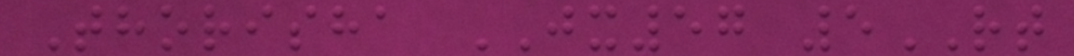Thorisha JX57 5RT
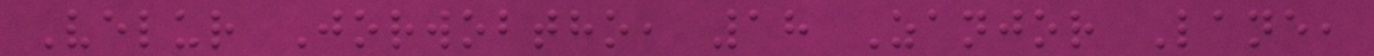Velur Jorwobtho, 18 Zanjor Lane,
